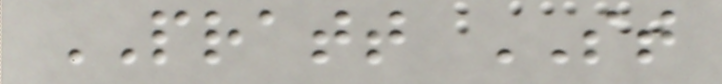PRATT ST
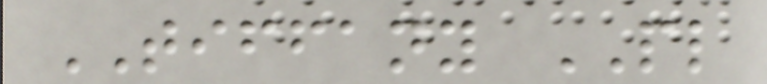TIFFANY PL
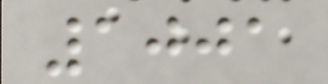1001
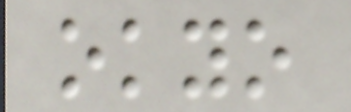okyo
